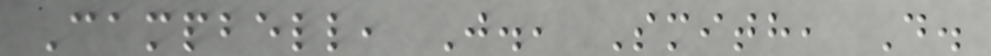Campbell, J., Smith, D.
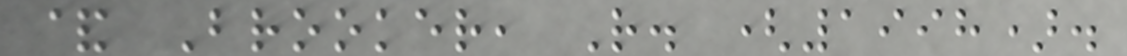& Brooker, R. (1998).
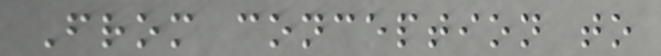From conception to
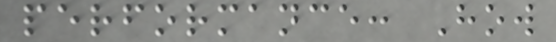performance: How
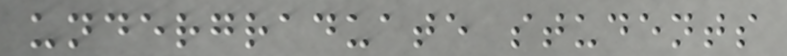undergraduate students
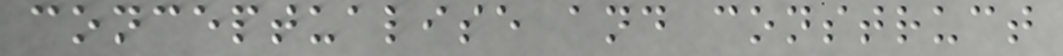conceptualise and construct
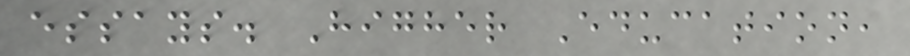essays. Higher Education,
